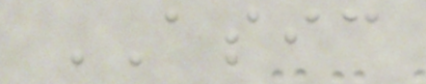ASIC
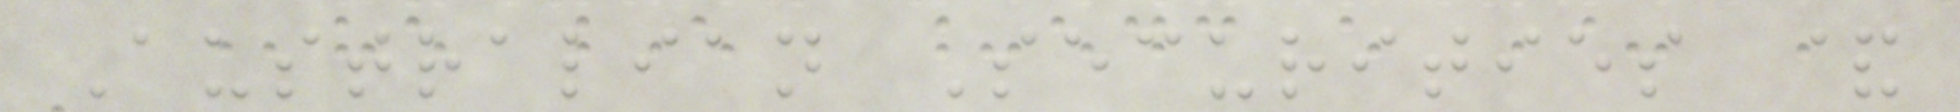Australian Securities &
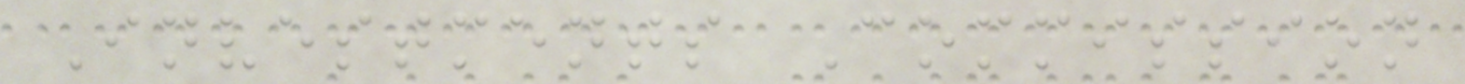Investments Commission
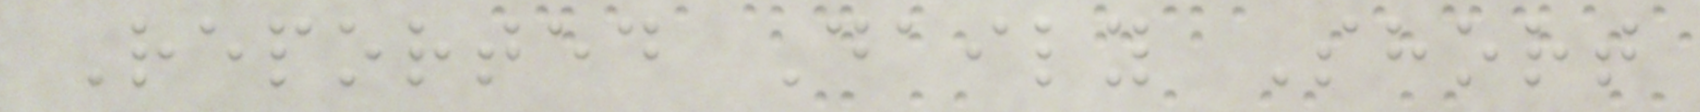Reported Daily Short
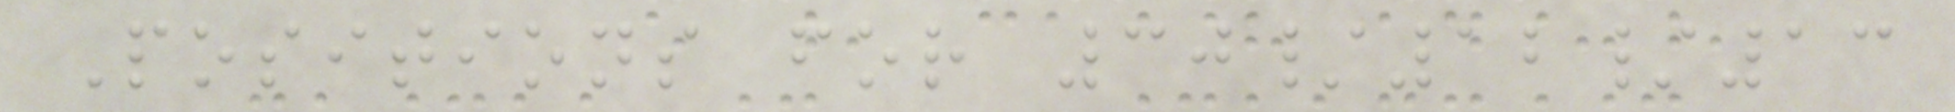Positions for 30/12/13
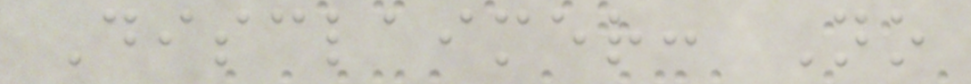Disclaimer: No
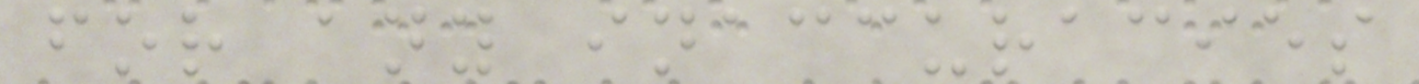for any inaccuracies
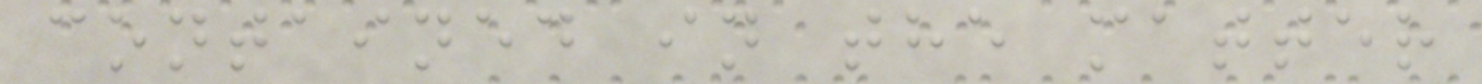contained in the matter
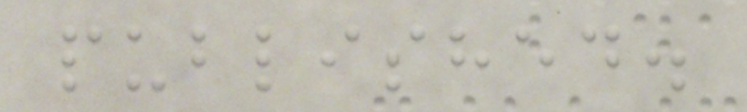published.
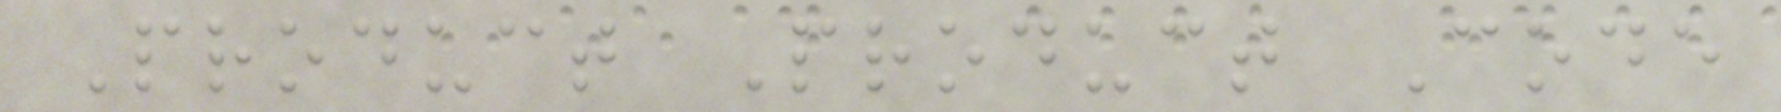Product Product Code
